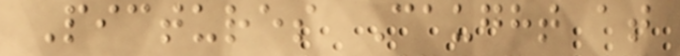Pictures Caught at
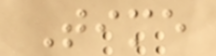Time
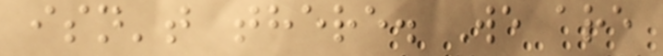isn't there. We are
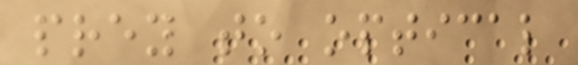prey to optical
